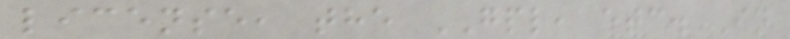license, the GPL, etc. In
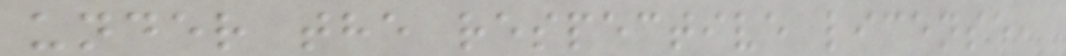under the respective license,
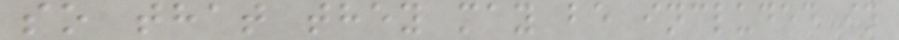so that they may be included in
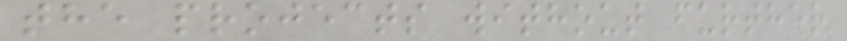the projects without further
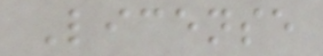License
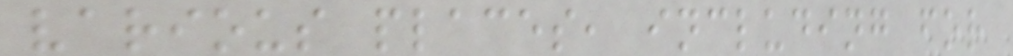various places, including for
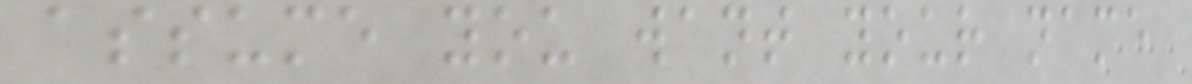assume you want your name
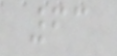63
